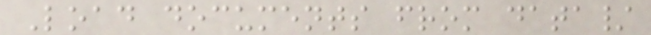Load documents from data/
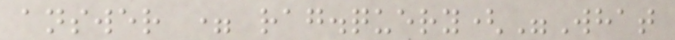answer = rag.query("What
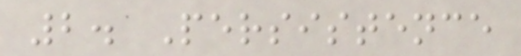2. Persistence
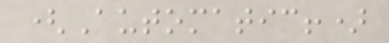(Automatic!)
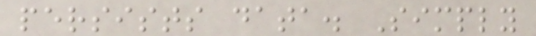persists data. Simply
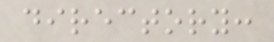directory:
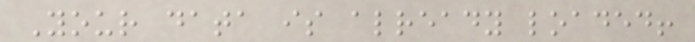Your data is already loaded!
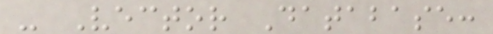- Vector Database:
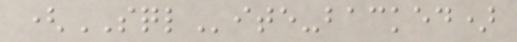(SQLite-backed)
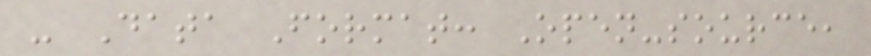- Data Format: Open-source,
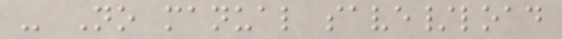- No manual save/load
